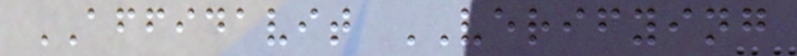AFFIDAVIT VERIFYING
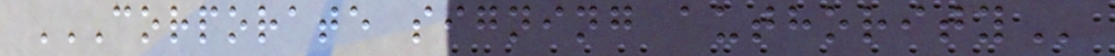CORPORATE SIGNING AUTHORITY
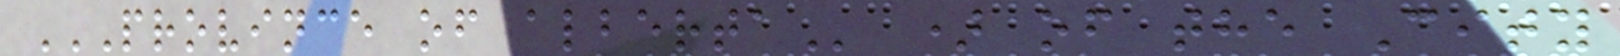PROVINCE OF ALBERTA ) of the City
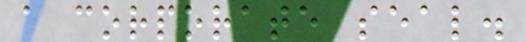a corporate seal.
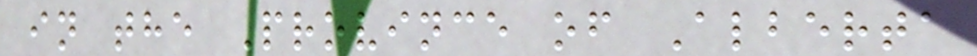in the Province of Alberta
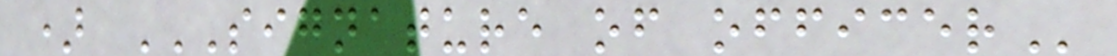) SIGNATURE OF OFFICER
